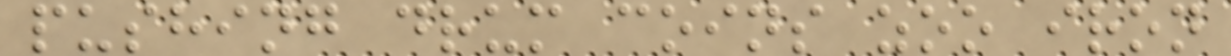pushing drum coins zoo iron
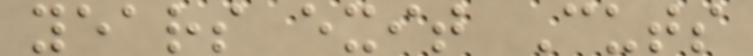years exit Cuts
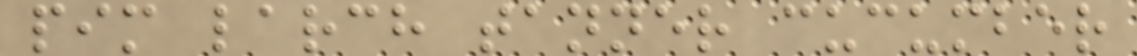pim larch tanner cucumber
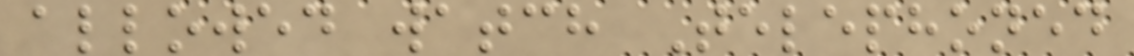allowed watch Telephoned
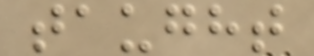taught
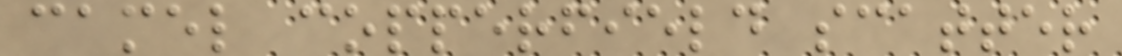camel copperfield scatter
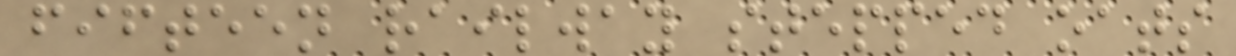fifteen railway stepped oats
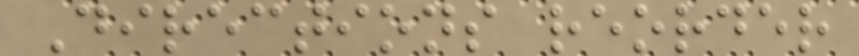Directions reorder
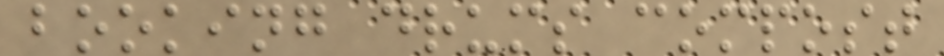booking drums compost
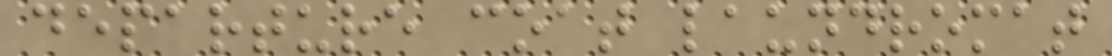departure coat laundromat
